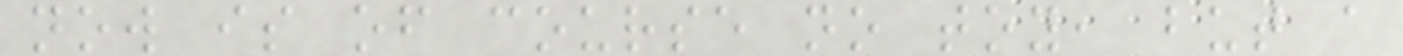now is of course no toy, but a
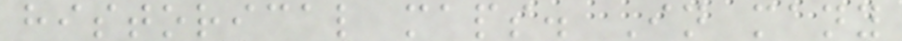historical maps. In many
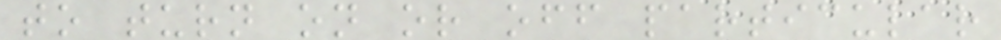to turn on or off particular
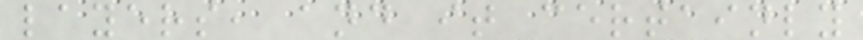layers, and it certainly
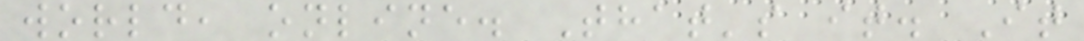world, online. That's it. It
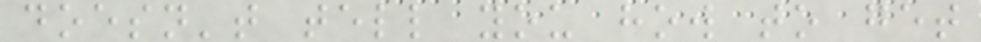doesn't tell you how to get
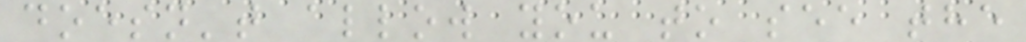doesn't allow you to see the
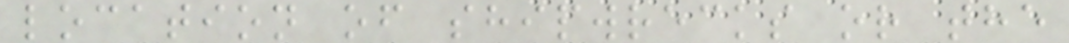location of shipwrecks or the
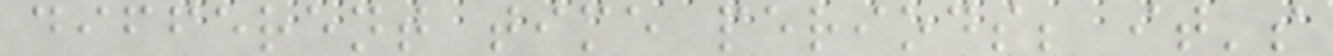different time periods; it's
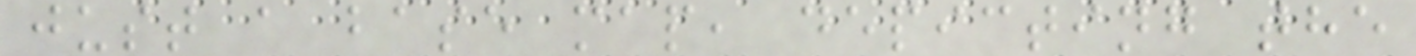just a base map, depicting the
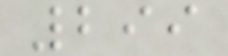299
